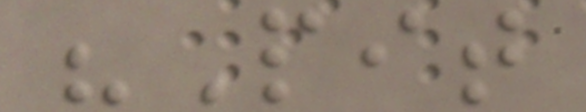"Pit
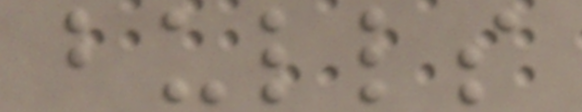bulls
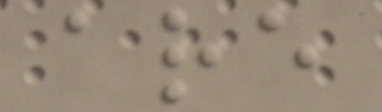are
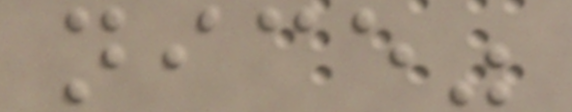nice"
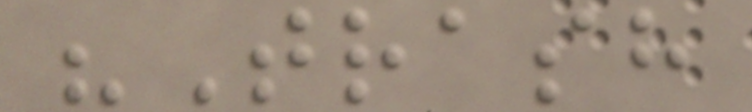"Trash
